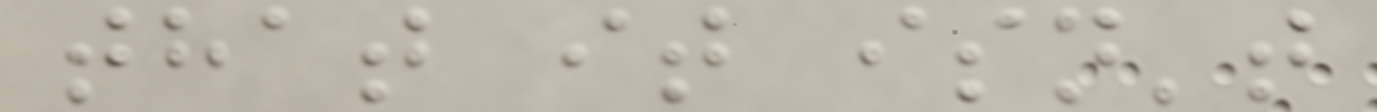that it isn't
